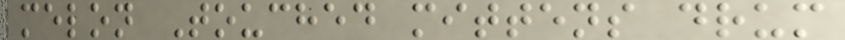melon Touched mittens drum
